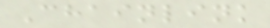Chainlink
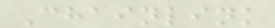Chainlink
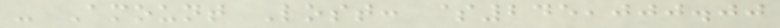- Amount Lost: $245,000.00
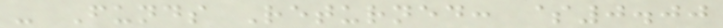- Funds Returned: $0.00
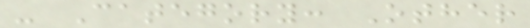- Category: Other
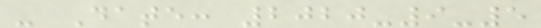- Date: 2020-9-5
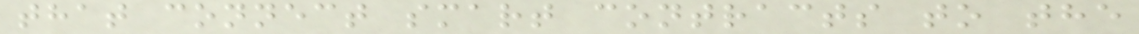that connect smart contracts to the
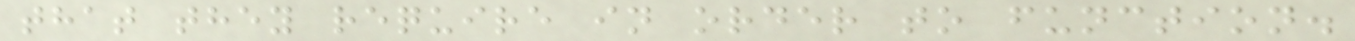that they require in order to function.
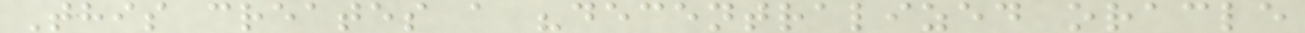This creates a "decentralized oracle
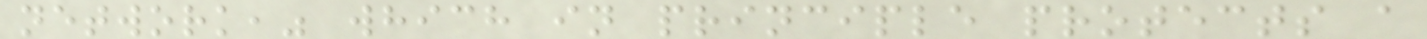network," which in principle protects a
